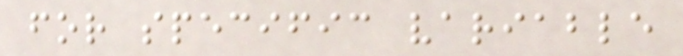for specific variable
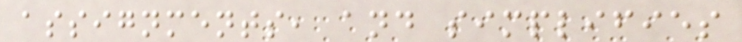assignments, and simplifies
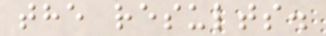the results.
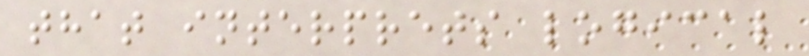that interprets logical
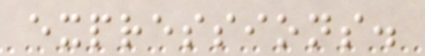expressions.
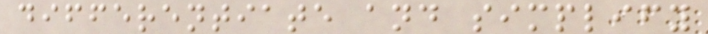differentiate and simplify
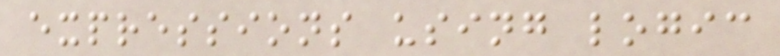expressions using logic
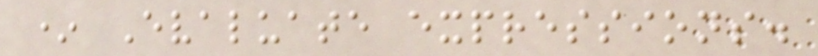* Evaluate expressions.
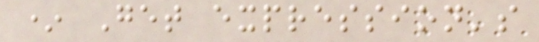* Get expression's
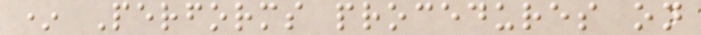* Performs procedures on
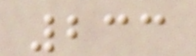233
